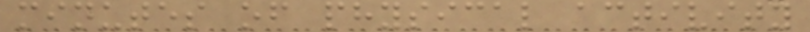minutes of physical activity
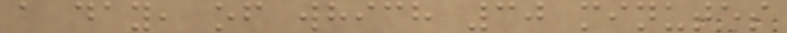a day, of which 30 minutes
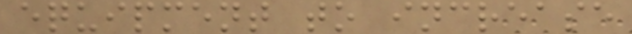equipment to increase
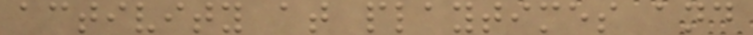activity at playtimes and
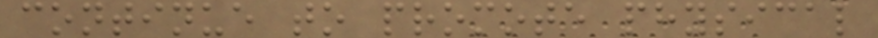continue to promote physical
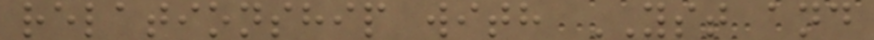relationship with YST and
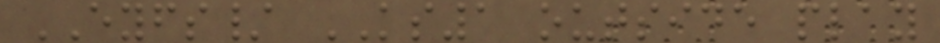EYFS/ KS1 outside play
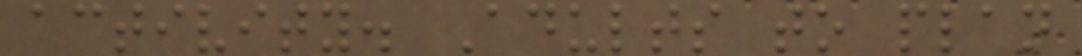activity. Adults to plan
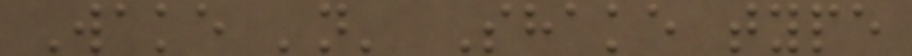Wake 'n' Shake type
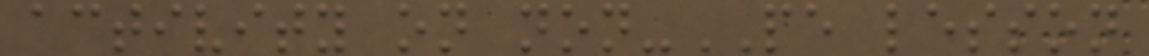activity on non-PE lesson
